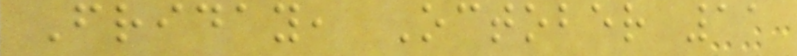Friday, October 11
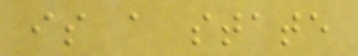is a state
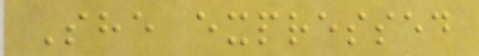She expressed
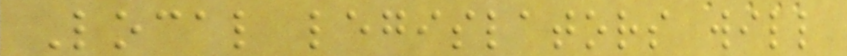Local legislators will
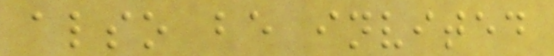also be invited
